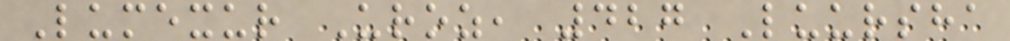Lumexur Uroz, 427 Luursha
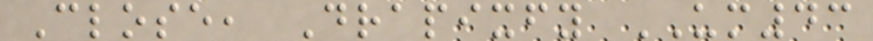Close, Drapixfy UM43
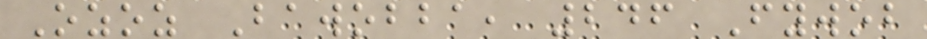Ozoz Bawobba, 246 Fywob
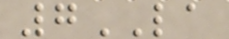7LA
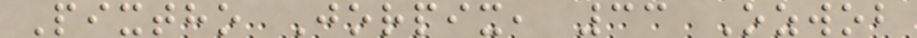Pixtho Jorpix, 33 Ozwob
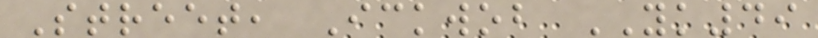Street, Ickwob YK49
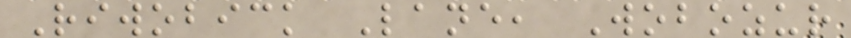Riwobick Lane, Wobozur
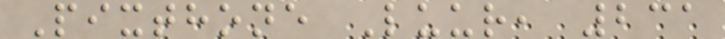Pixthone Luur, 231
